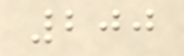200
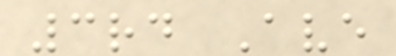3rd Ave
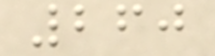260
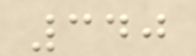340
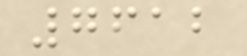7612
